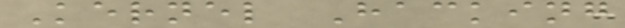Kernel Hacking
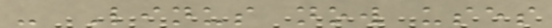- Linus now uses
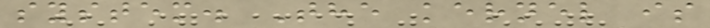system. The kernel is
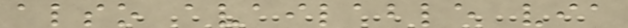also available via
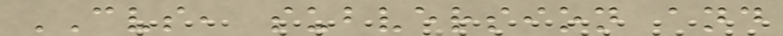CVS, subversion and
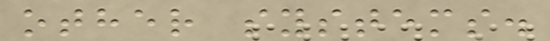other systems.
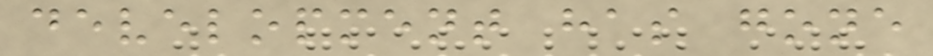development has gone
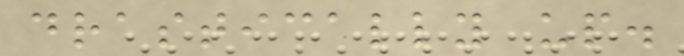drastically up.
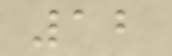12
